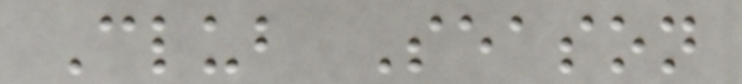Club Season
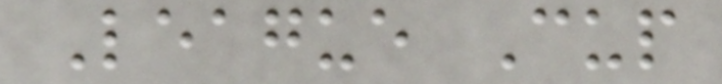League Cup
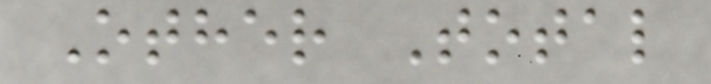Other Total
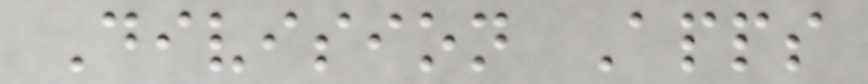Division Apps
